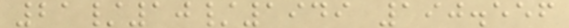21/10/1949 190.556
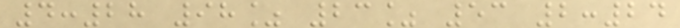4:28 98% 23% 53 2:24
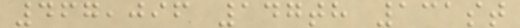467,096 147th 131st
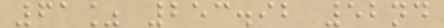61% 253.92 52nd
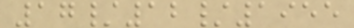17/12/1955
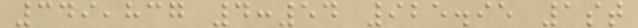349,837 4:54 925.95 1st
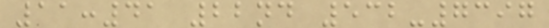11:41 22nd 532-7397
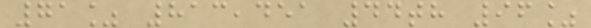71% 813,451 44th 96%
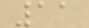11
